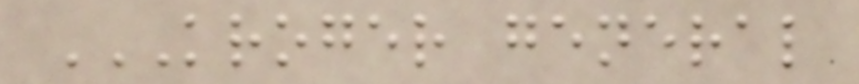KROGER GENERAL
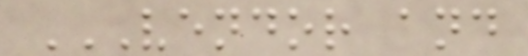VENDOR AND
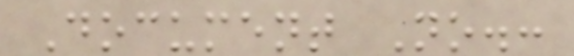Document No.:
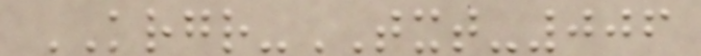KRGR-TXT-006
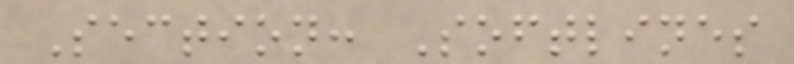Section: Softlines
